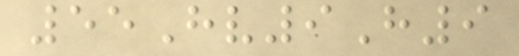55Hv9H9
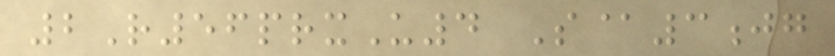2R56prxU4 S@3jg
